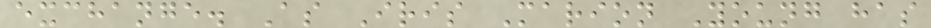exchange. As Iris Marion Young has
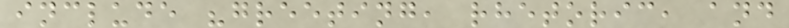include "greeting, rhetoric, and
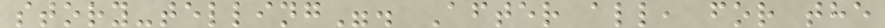story-telling". After all, for the
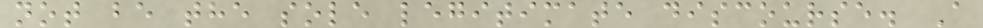not be the sole legitimate discourse. A
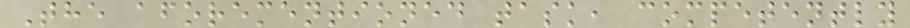The aforementioned task, competently
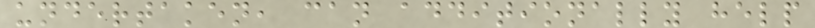undertaken, can additionally help
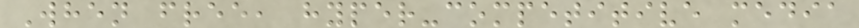When free, hyper-competitive media
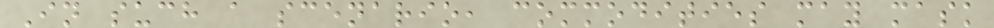In such a scenario, commodities may mask
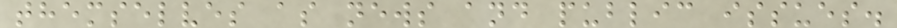themselves as news and public issues.
